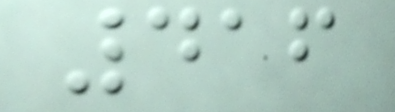416
